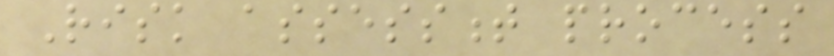Risk assessment process
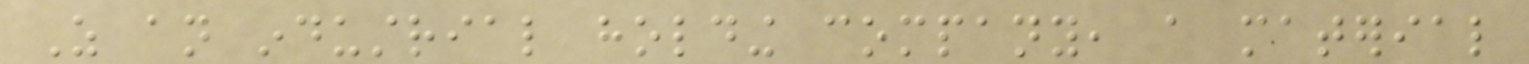As an industrial holding company, a material
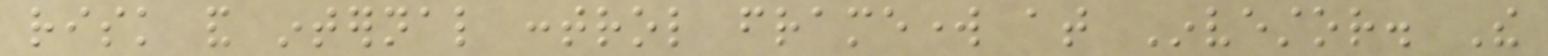risk and internal control framework at Investor. The
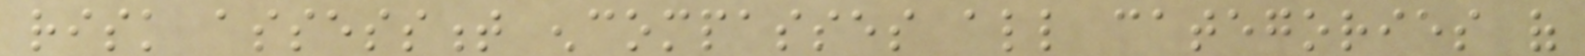risk assessment encompasses all categories of
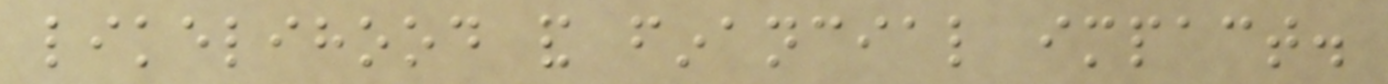likelihood and financial impact.
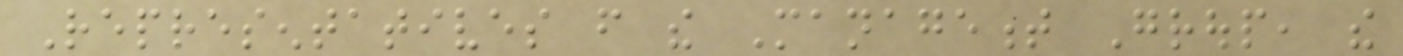Representatives from the Management Group, the
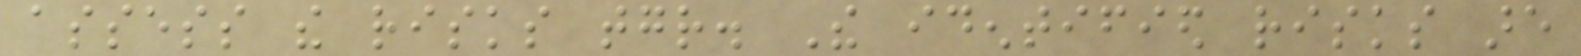assess the risks together. The identified risks are
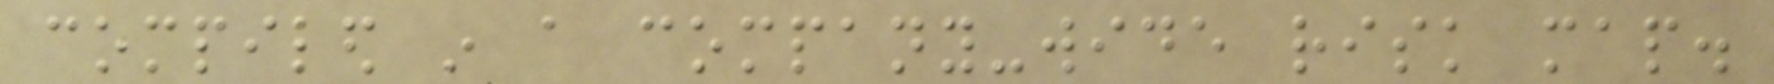compiled in a company-wide risk map.
